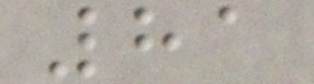81
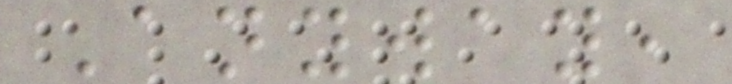Anyway,
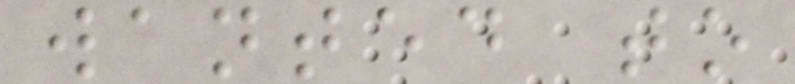wanted to
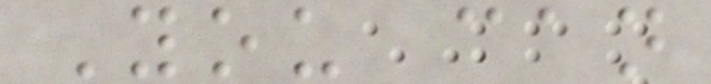You can
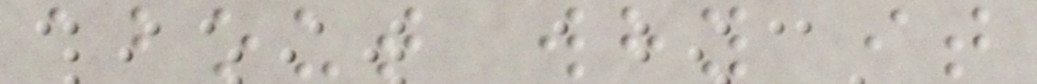about why it
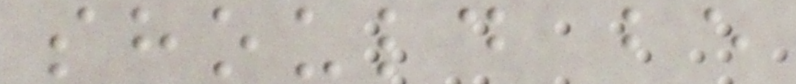should be
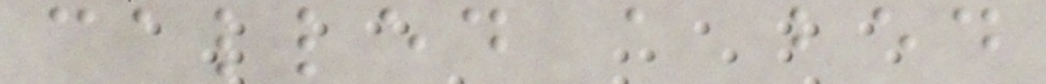called a bed
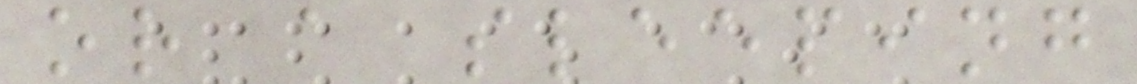or a sleeping
